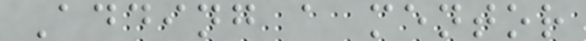Adding a mentor
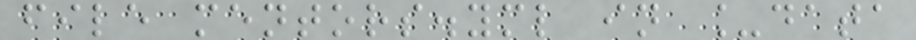file mentors.yml in _data
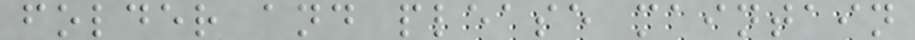folder and please maintain
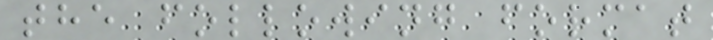the following format
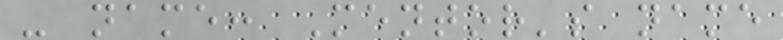- name: Mentor's name
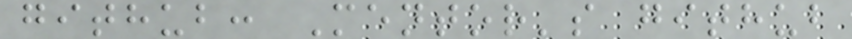github: Mentor's github
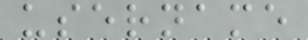username
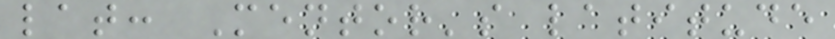lat: Mentor's latitude
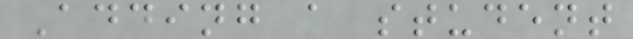Adding a student
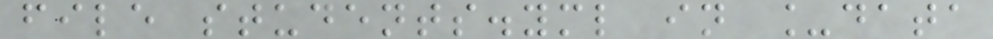file students.yml in _data
